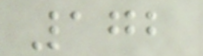172
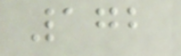172
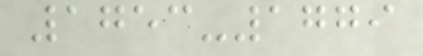1753-1779
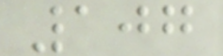107
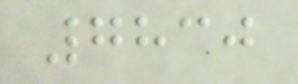7830
